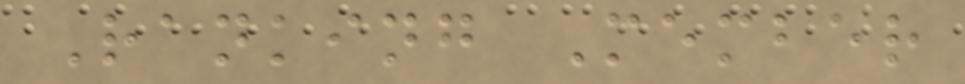Ranking Member
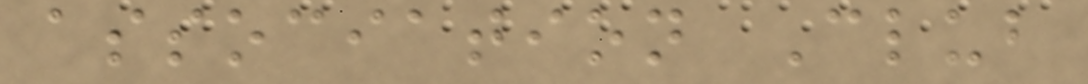association Club
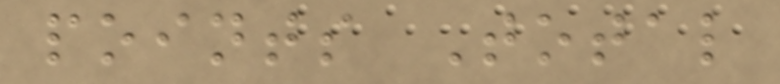points Total
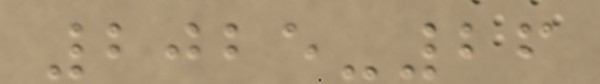2025-26
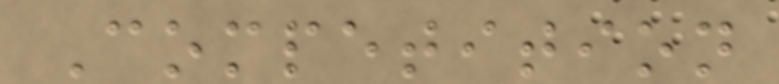Competition
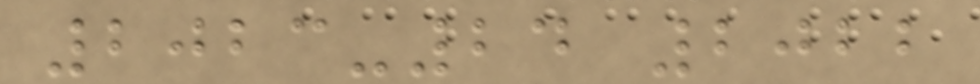2023-24 2022
